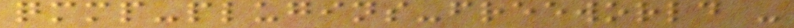qmmp-plugins-freeworld -
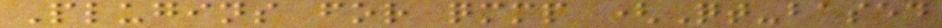Plugins for qmmp (Qt-based
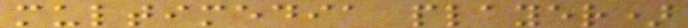multimedia player)
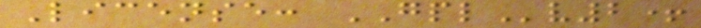License: GPLv2+
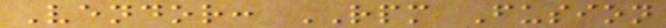Vendor: RPM Fusion
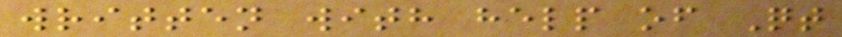written with help of Qt
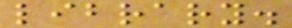library.
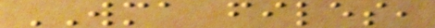WMA files,
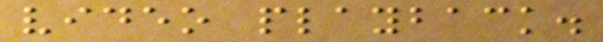video playback.
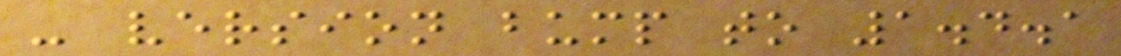- version bump to 1.4.1
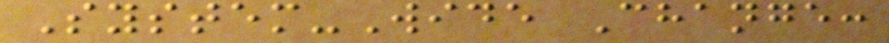System-Wide Change:
